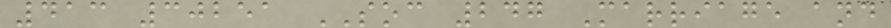413 30251 SOC 247 Marriage and
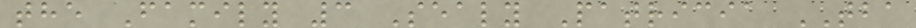the Family 3 Sealy Patricia TBA
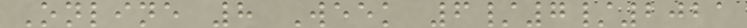Online 8 Week 6/7/2021
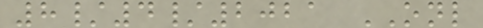8/4/2021 ONL
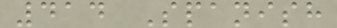414 Spanish
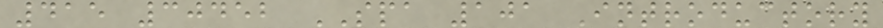415 30452 SPA 101 Introductory
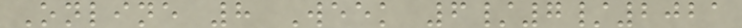Online 8 Week 6/7/2021
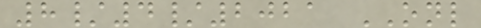8/4/2021 ONL
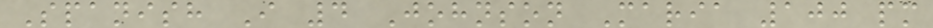Spanish I 4 Johnson Maria 100 pm
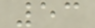53
